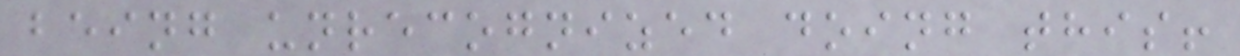being unrecognized doing this!
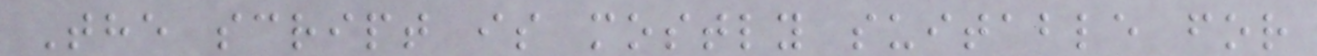The script is mostly suitable for
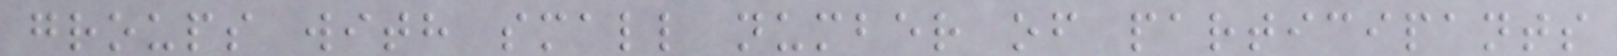groups with small number of participants
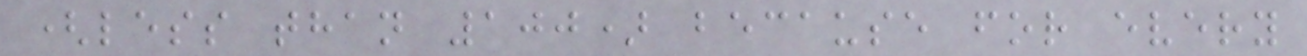(less than 100) because for every
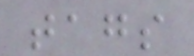tags
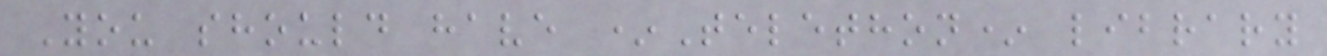You should have *Telethon* library
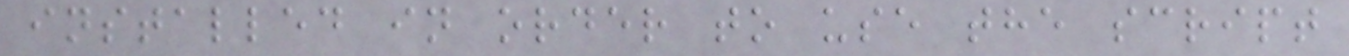installed in order to use the script
